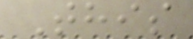This
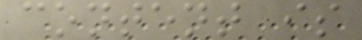content is
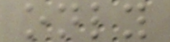only
